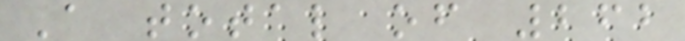A total of 262
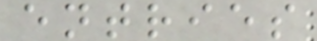entries
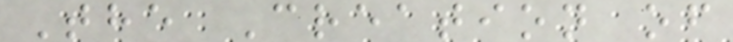The Creation of
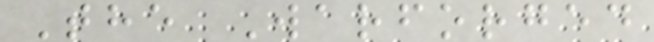The Warforged
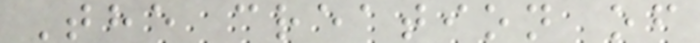The creation of
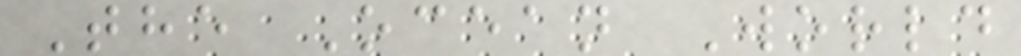The Ocean World
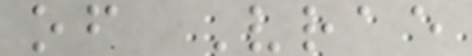of Vrae
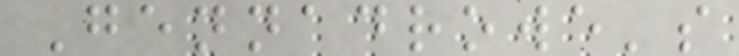Gennadrowe's
